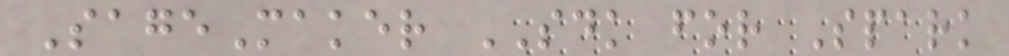SageMaker SDK for Spark
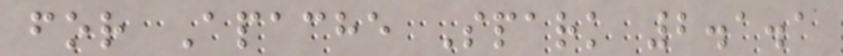for Apache Spark 2.1.1
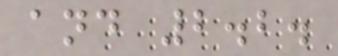and 2.2.
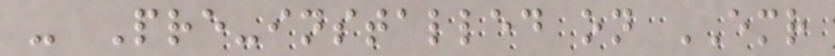- Pre-installed on EMR
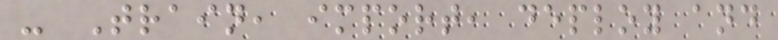- Train, import, deploy and
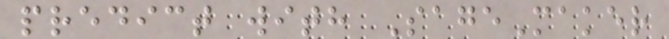predict with SageMaker
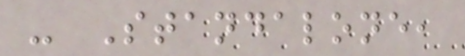- Standalone,
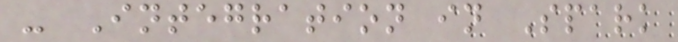- Integration in Spark
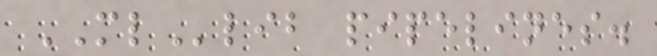MLlib pipelines.
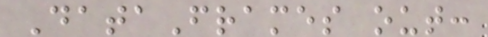DataFrames out:
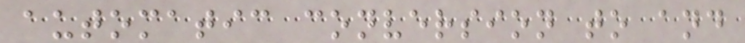automatic conversion to and
